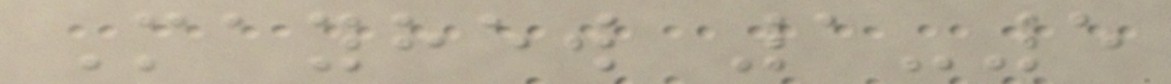Mayhew 1-5
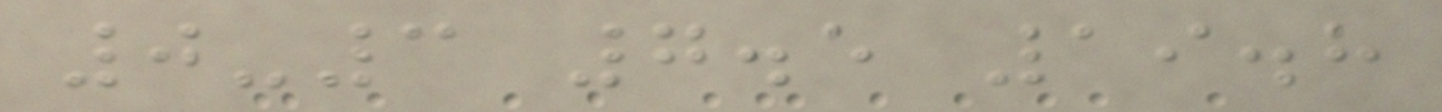0-3 7.5 19.8
